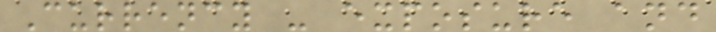Currency - exposure and
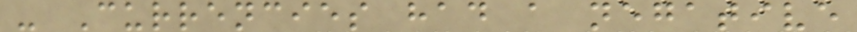- Currencies had a negative
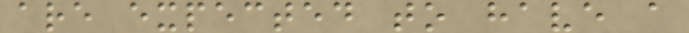are expected to have a
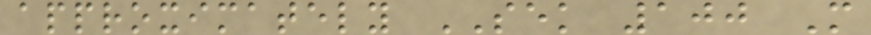approximately SEK 100 M
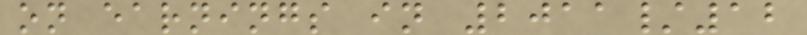on earnings in 2011/12
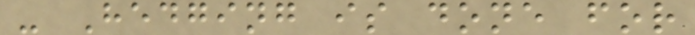- Hedging is done for
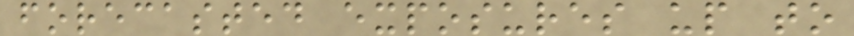forecasted exposures up to
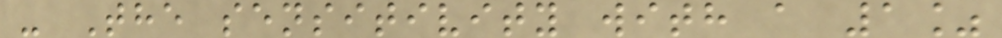- The sensitivity with a 1%
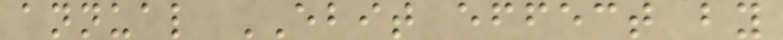annual EBIT effect by
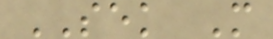SEK M
